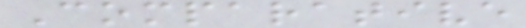Comparative
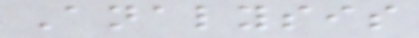Analysis
